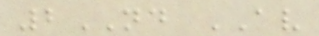2ND AV
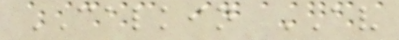CALKIN AV
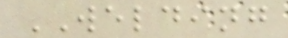WELDING
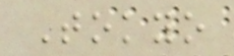Tokyo
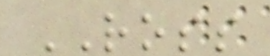ROSS
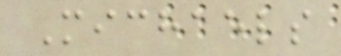Michaels
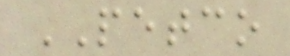PETCO
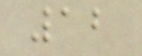12
